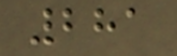281
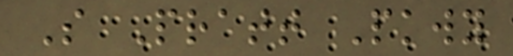S Pratt Pkwy
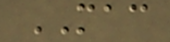MAC
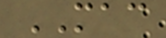MAC
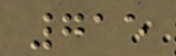715
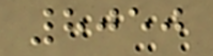8050
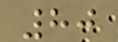80
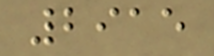2915
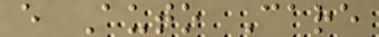e Auto Care
